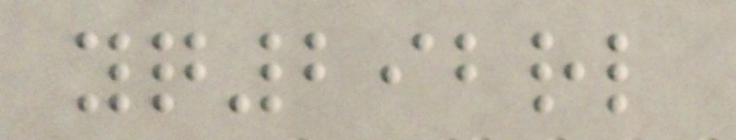yq292rl
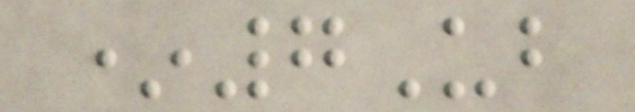*7Ub
